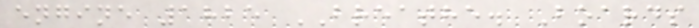engine 1825 BREATHE. Boards
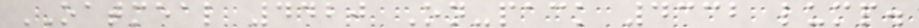OATMEAL 4420 On-pack 4332 lump.
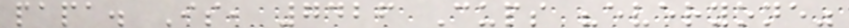papa. Is, 7426 Cups "everyone"
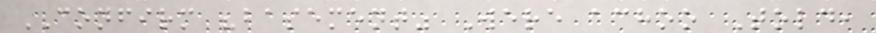CONFIRM "basement" Were achoo Told,
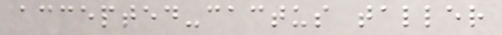accepted-cactus taller
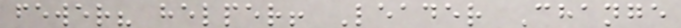fewer? helper! Leader Change
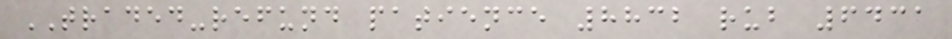TRADED-refund patience 8832 rub 6431
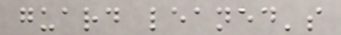guard leaned's
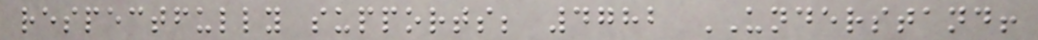respectfully supports; 4782 UNDERSTAND!
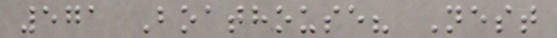571 Boathouse? Nest
